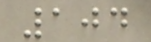104
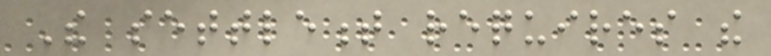The settlement requires the
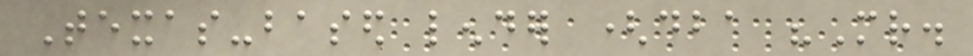Texas-based lender (dba "Mr.
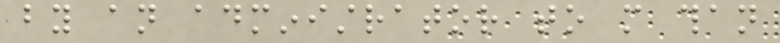by an administrator to more than
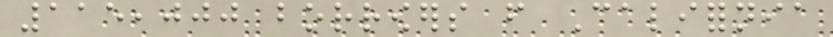115,000 borrowers from California
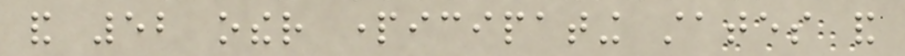and 52 other participating states and
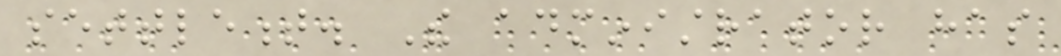settlement. The administrator has
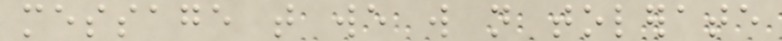message that we will not tolerate
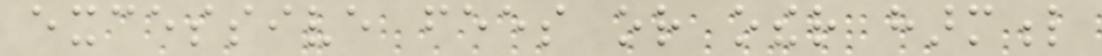excessive fees or other harmful
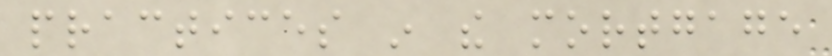practices in the mortgage
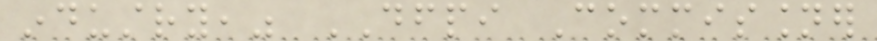industry," DFPI Commissioner
